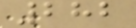282
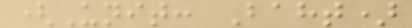(Unit: Baht)
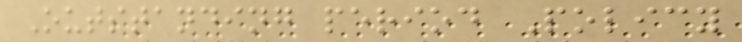Outstanding period Policy
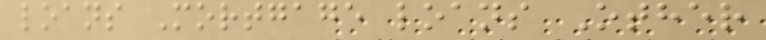loans Mortgage loans Other
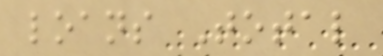loans Total
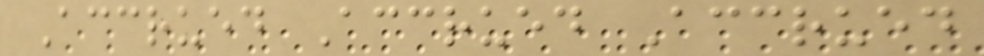Accrued Accrued Accrued
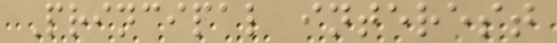Principal interest
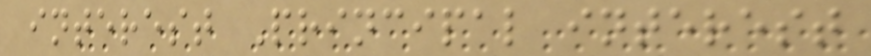interest Principal interest
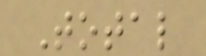Total
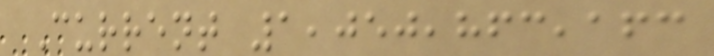Current 1,050,863,163
